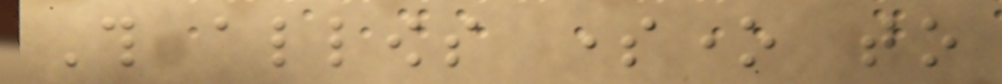This allows someone to
